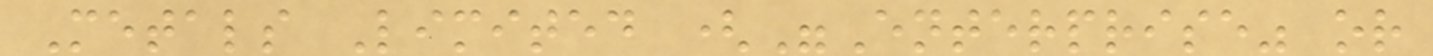Metals Limited ("Enterprise" or
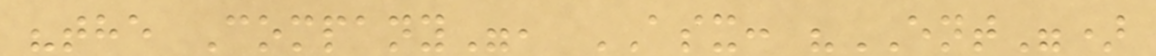"the Company", ASX: "ENT")
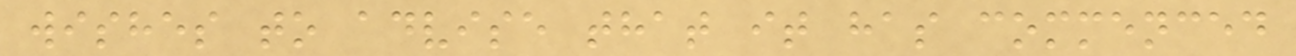wishes to advise that it has commenced
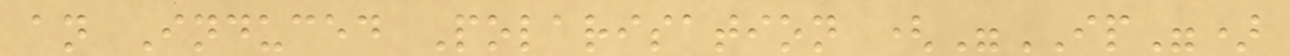an Induced Polarisation ("IP")
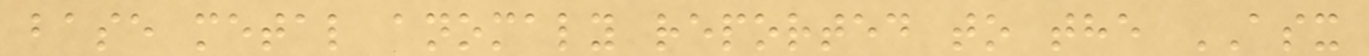base metal anomaly reported to the ASX
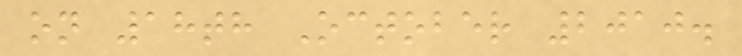on 18th October 2010.
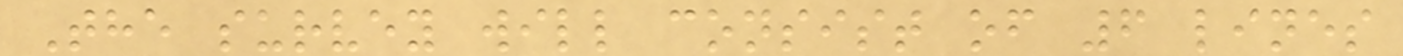The survey will consist of 6 lines
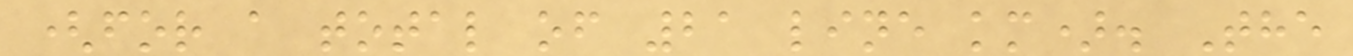(for a total of 21 line km). The
